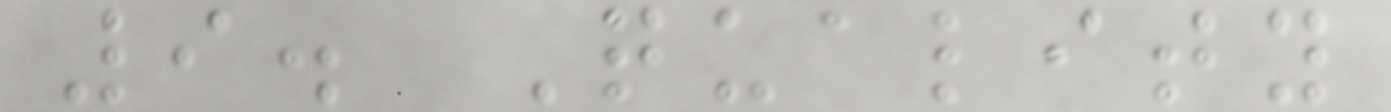9. Quality
